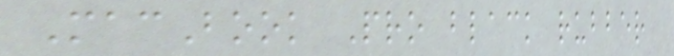MacBook Pro black rubber
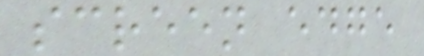screen edge
